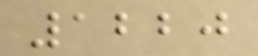1220
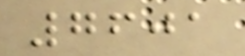7601
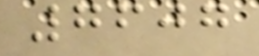7607
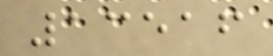13516
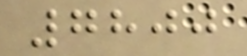7800
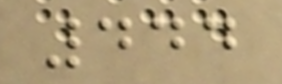444
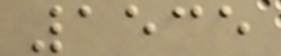1535
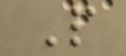P
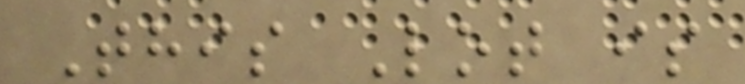This Lot is
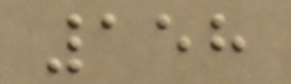158
